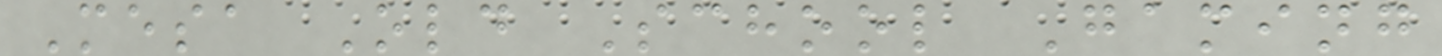Mesa Old School Gaming
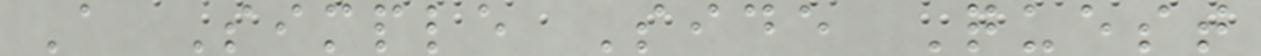A Simple Side Quest
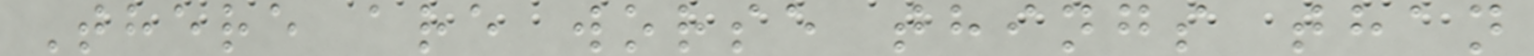There are worse things than
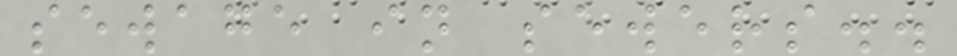sewage in sewers..
